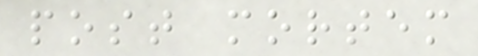post mortem
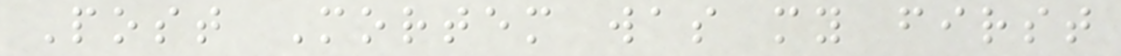Post Mortem was my first
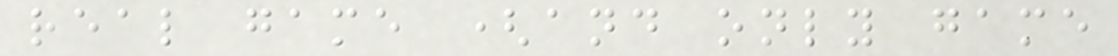real game (and only game
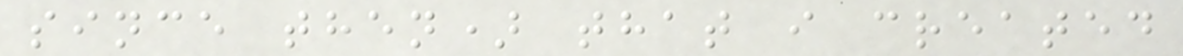since then) that i created
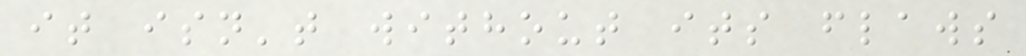it isn't without its flaws
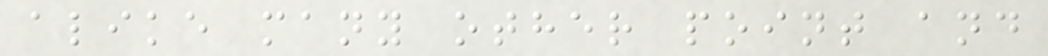alike many other point and
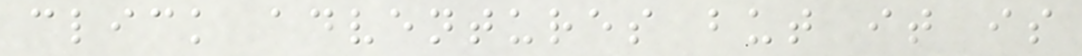click adventures but it is
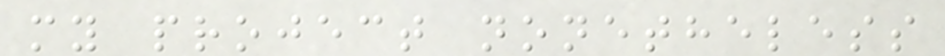my project nonetheless
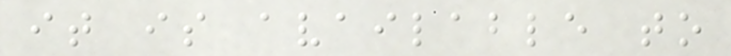it is available to
